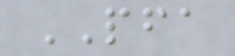PFA
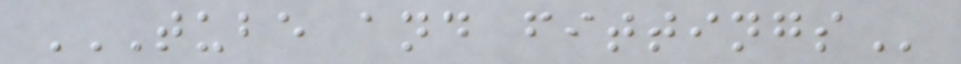TUBE AND FITTINGS
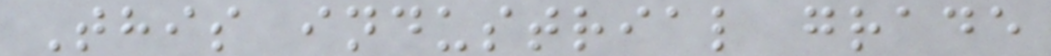This industrial grade
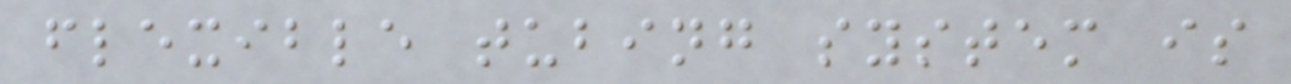flexible tubing system is
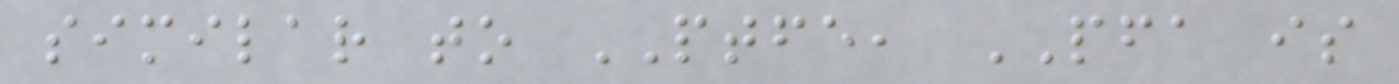similar to PTFE, PFA is
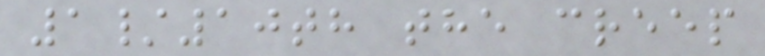1/10th the creep
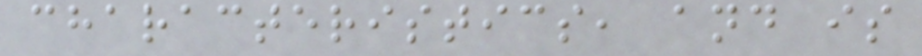characteristics, and is
